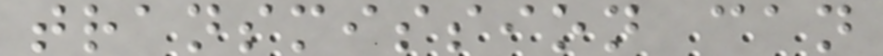transmission can
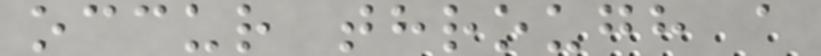occur through a
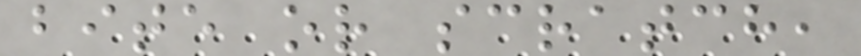bite or scratch,
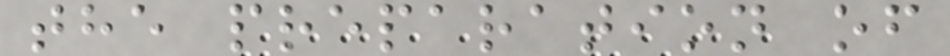the preparation of
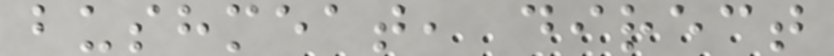bushmeat, direct
